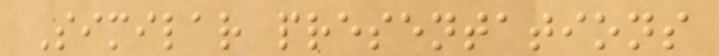Similar presentations
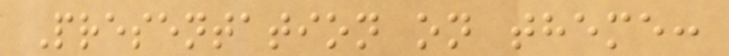Presentation on theme:
